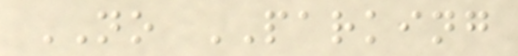NO PARKING
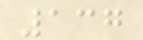137
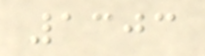1303
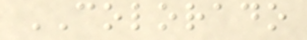COLORADO
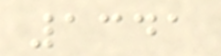1341
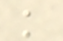k
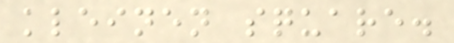kleinen square.
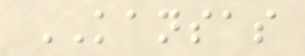KANSAS
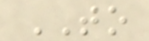TO
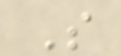S
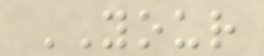YOUR
